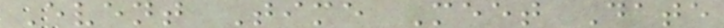Event Time Meet Date
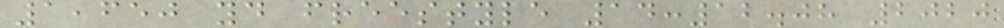1,650 yd freestyle 14:12.08 2020
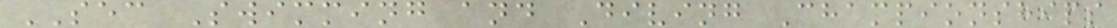SEC Swimming and Diving Championships
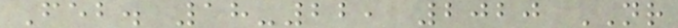Feb. 18-22, 2020 NR
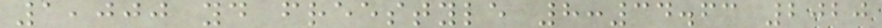1,000 yd freestyle 8:34.63 2020
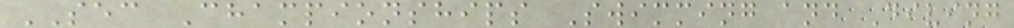SEC Championships Swimming and Diving
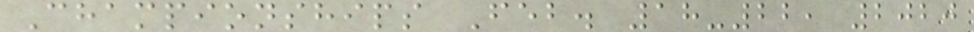Championships Feb. 18-22, 2020
